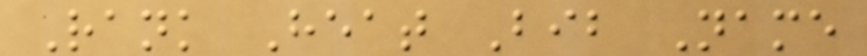Rank Heat Bib Name
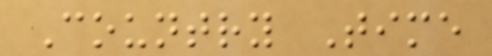Country Time
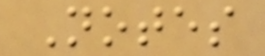Notes
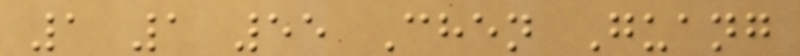1 1 55 Chen Guang
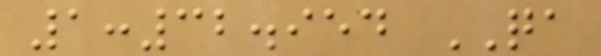1:32.954 QA
